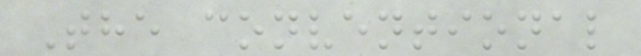The conventional
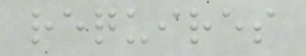requires
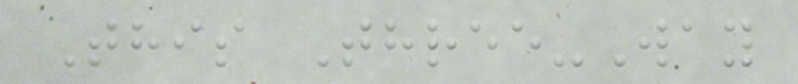This Three-Way
